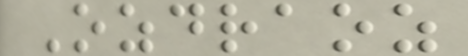Ozdraoz
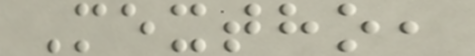Mextho,
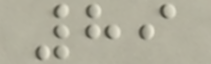89
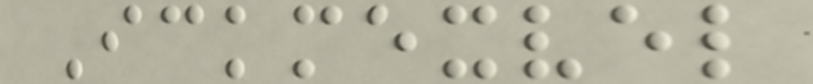Ickmexvel
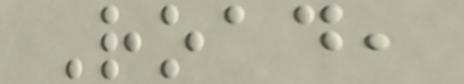Road,
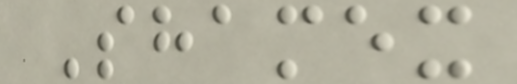Shamex
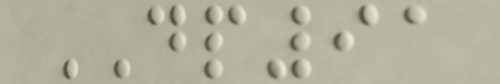DP91
